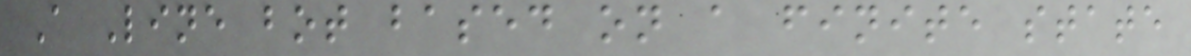A Line bot based on a finite state
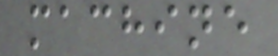machine
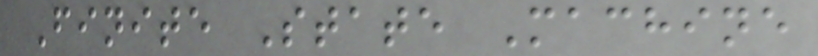Finite State Machine
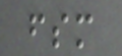fsm
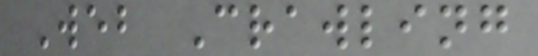Web Crawling
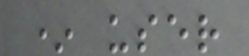* user
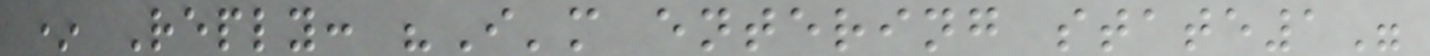* Reply: "I'm entering state1"
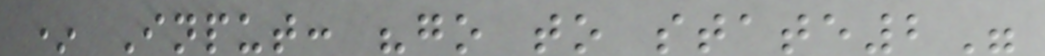* Input: "go to state2"
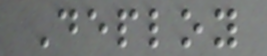Deploy
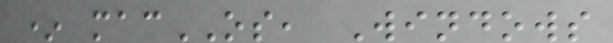* macOS, Windows
